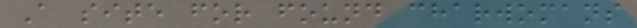A site for found charwomans
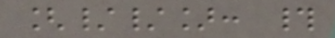[//]: #
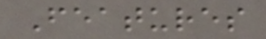Features
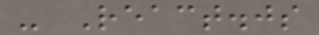- React.js
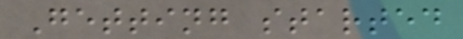Getting started
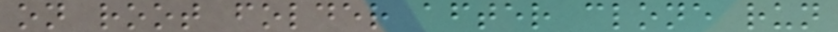on root folder after clone run
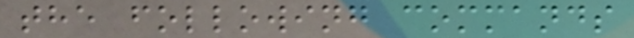the following commands
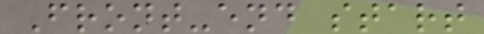Front-end start
